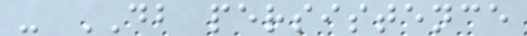- DB persistence
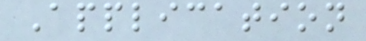Application
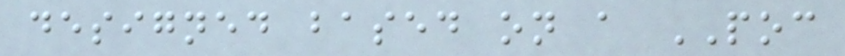designed based on a POC
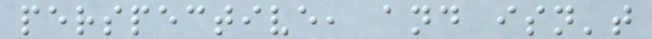perspective, and isn't
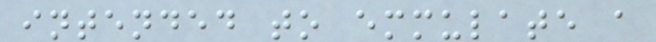intended to emmulate a
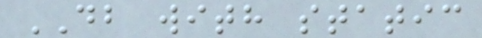DB with static
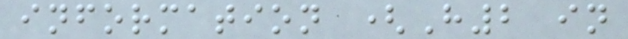information (H2 in
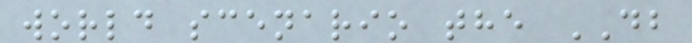world scenario the DB
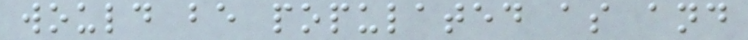would be populated as and
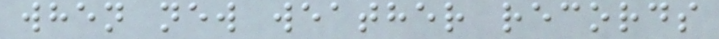when new weather records
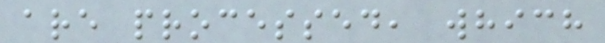are processed, which
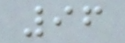96
